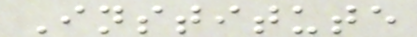Institute
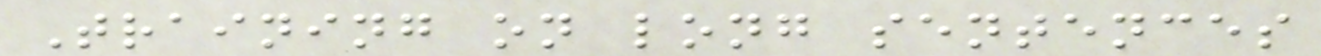Training on long sentences
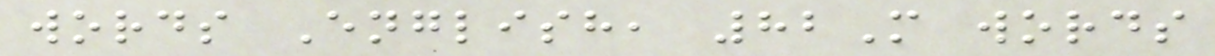words English, 82M words
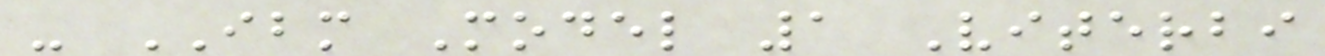- IBM Model 1 Viterbi
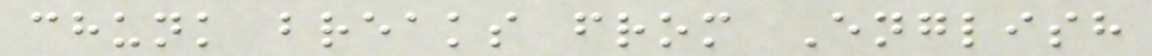chunk breaks from English
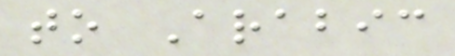to Arabic
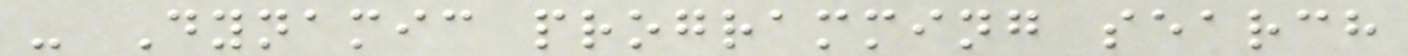- Dynamic programming search
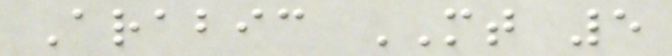Arabic MT 5
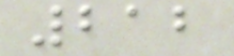212
